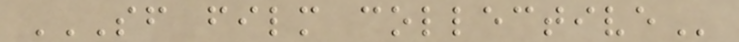SF FILM COLLECTIVE
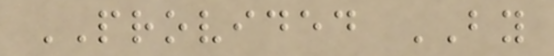PROVIDED BY
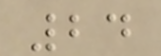24
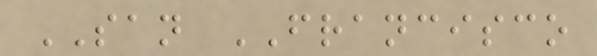SAN FRANCISCO
